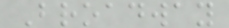Broadway
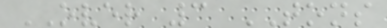OVER 3 TONS
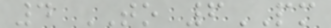4 TO 6PM
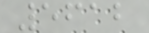5612
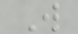W
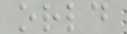orld
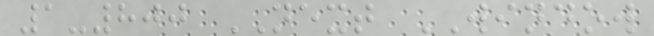1-800 NEXT WINDOW
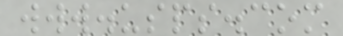www.usps.com
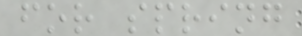for spring
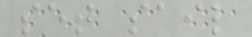set sail
